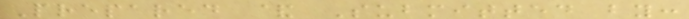Prepared & Submitted by:
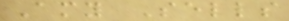Amy Sells
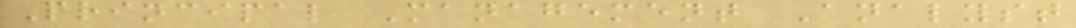Principal Management Analyst
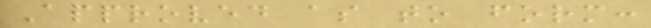Approved as to form:
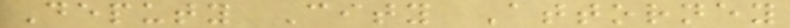Deputy City Attorney
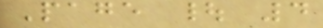Page | 4
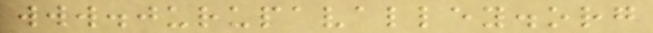www.jurupavalley.org
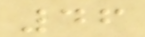46
